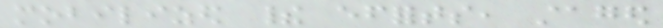mobilized their efforts, staged
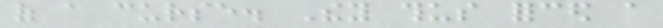of a curse. They thus forced a
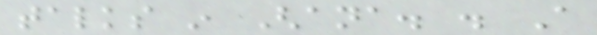talks in Ghana. . A
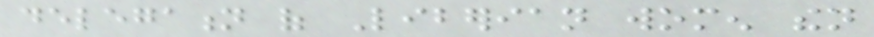delegation of Liberian women then
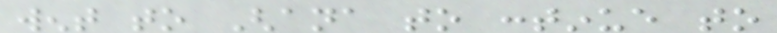went to Ghana to continue to
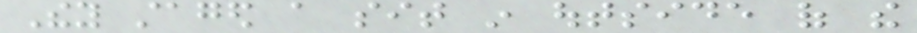They staged a sit in outside of the
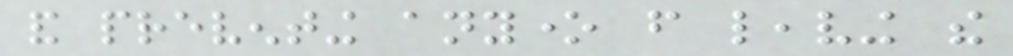and preventing anyone from leaving the
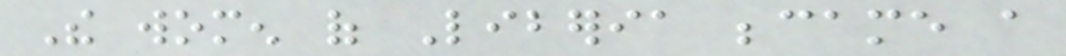The women of Liberia became a
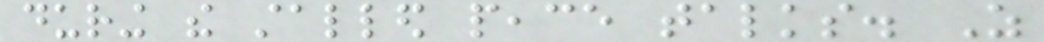during the stalled peace talks. As
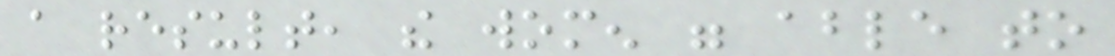a result, the women were able to
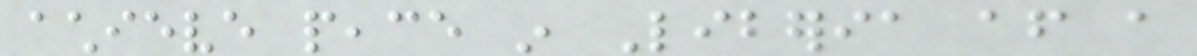achieve peace in Liberia after a
